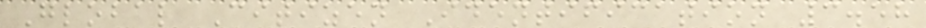Global Citizen Identification 3.58
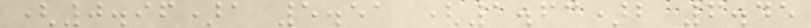(0.96)a 5.51 (1.63)b 6.45
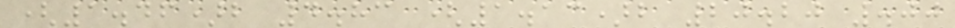(1.46)b 4.83 (1.13)b 20.20 .00
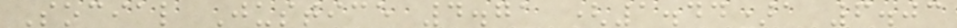Social Justice 4.71 (1.44)a 6.03
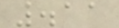.11
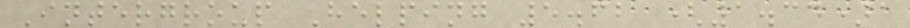Intergroup Helping 5.62 (1.34)a
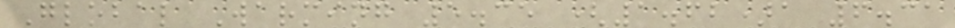Global Warming 5.35 (1.62)a 6.31
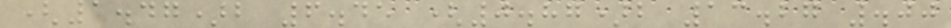(1.47)b 6.45 (0.87)b 13.27 .00
